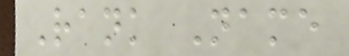Rank Name
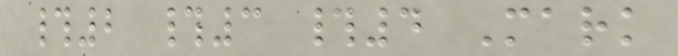#2 #3 #4 Mark
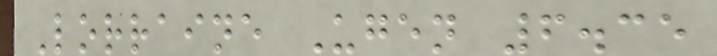Lorraine Ugen 6.35
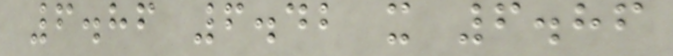6.86 6.42 x 6.86
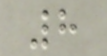8
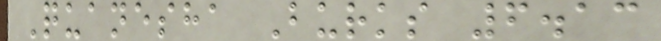Quanesha Burks 6.13
